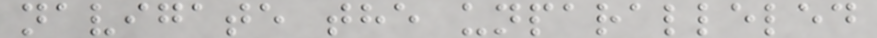navigate the unparalleled
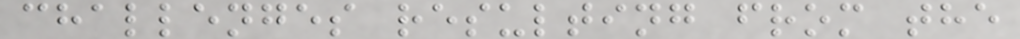challenges resulting from the
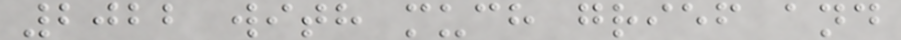2022 with much grief and
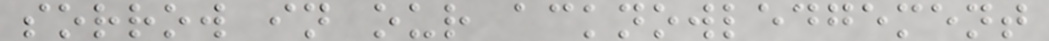sorrow in our acknowledgement
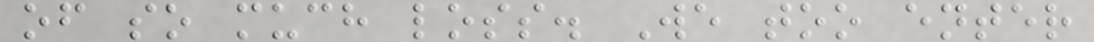of so much loss. We too enter
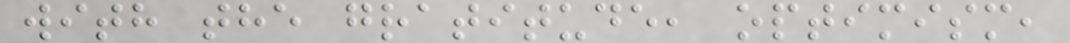with the gratitude, optimism,
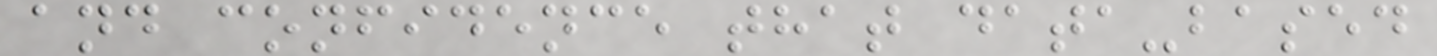and confidence that data-based
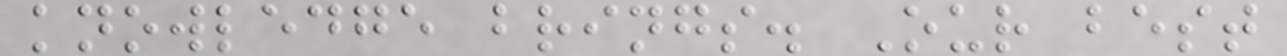knowledge brings. Our best
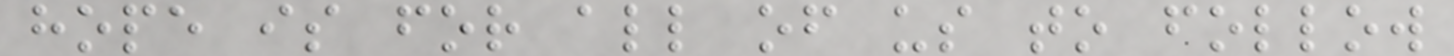hope is for all of us to follow
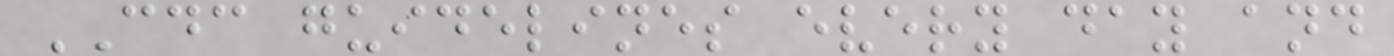CDC guidelines every day and
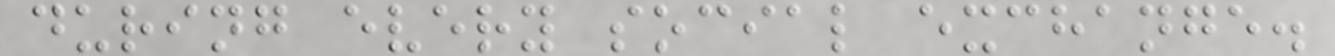during every social exchange.
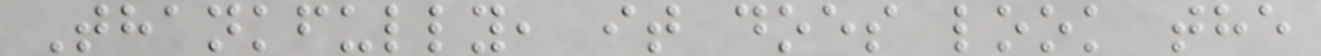Thankfully, it does look the
